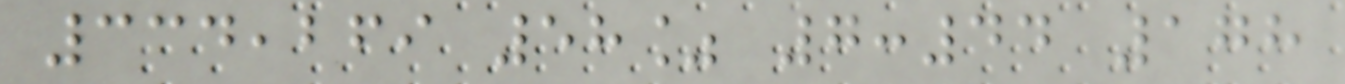334,269 58% 7:44 178
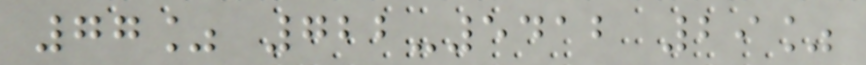77% 722-5412 29%
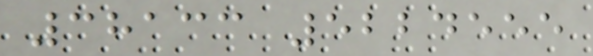38133 5224555
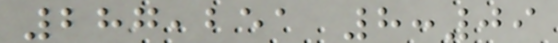287,251 8:09
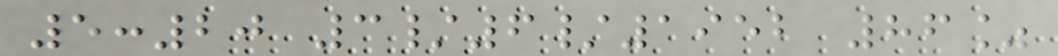5:20 3/6/1952 86%
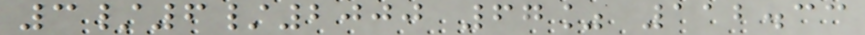3/6/2000 67% 112.33
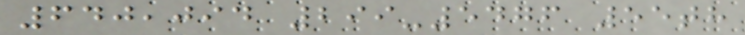640,094 299-5476 55th
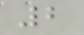2
